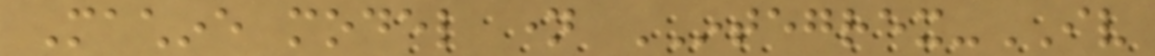Machine model name INTEGREX-IV
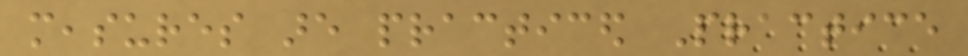measures are practiced Practice
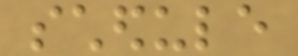schedule
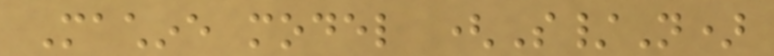Machine model (S/N)
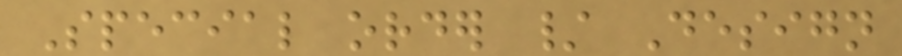Special order / Design
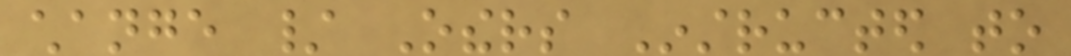change / Others Instructed to
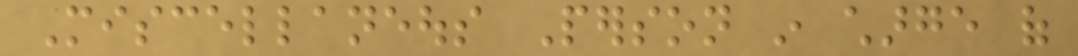Miscellaneous Person in charge of
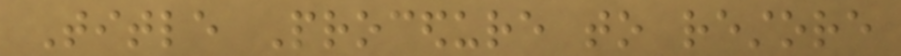Title Procedure to restore
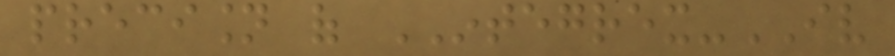precision of INTEGREX-IV
